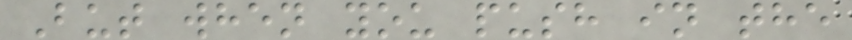But when you push in the
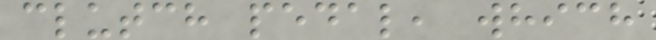clutch pedal, which
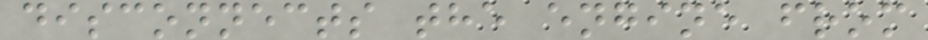disconnects the engine from
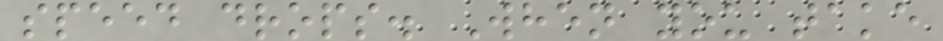speed drops. When you take
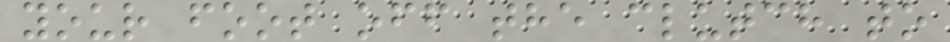your foot off the clutch to
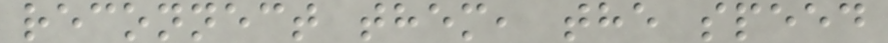reconnect them, the speed
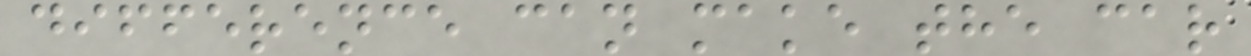difference can make the car
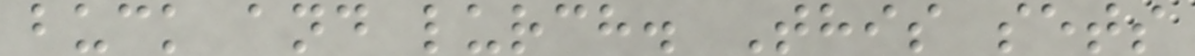buck and lurch. This sets
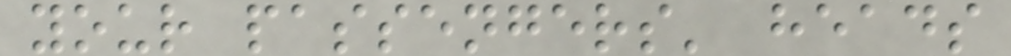your passengers' heads
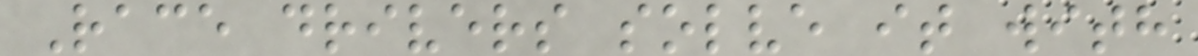Race drivers solve it with
